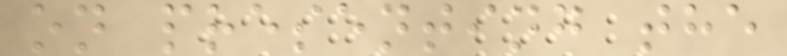on presenting the
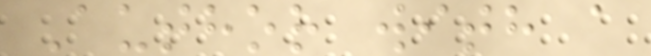Author with a
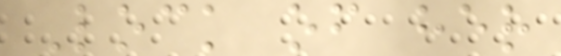Lock of her
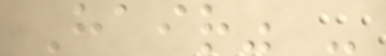Hair" -
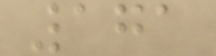171
